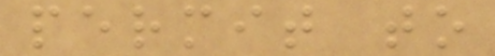permit to
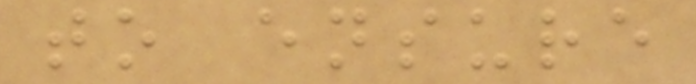to ensure
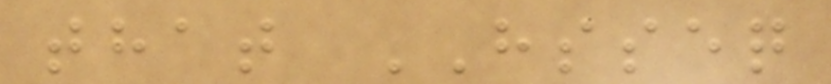that HSSEQ
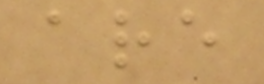are
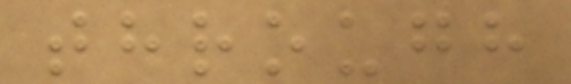through
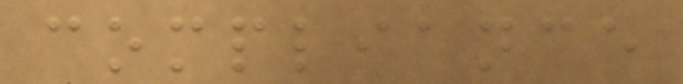compliance
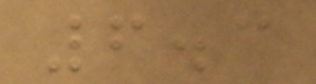6.3
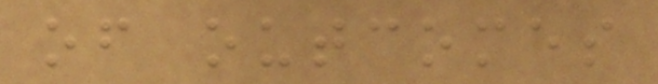of outcomes
